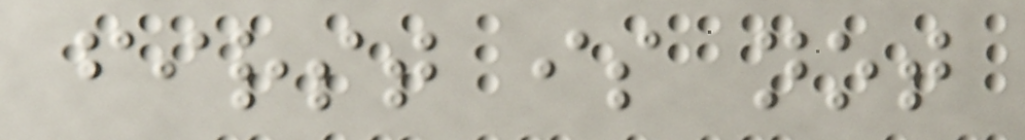first is not
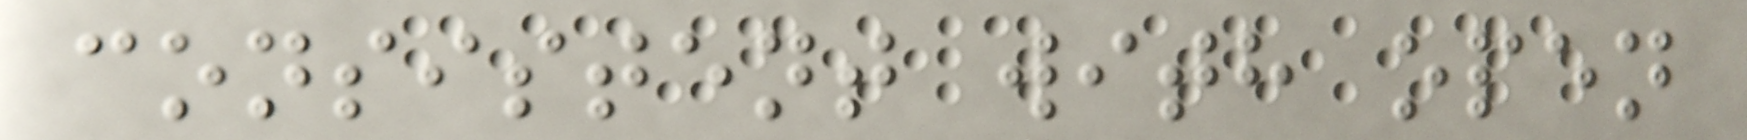consistent with open
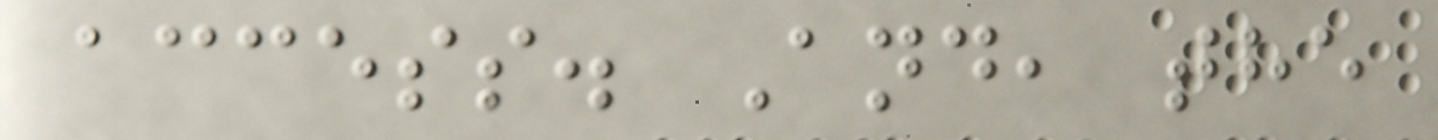access. And, the
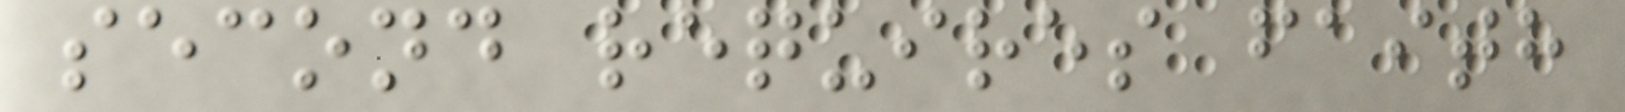second requires faith
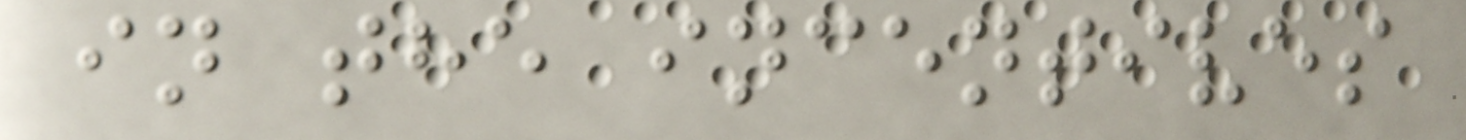in the incentives
